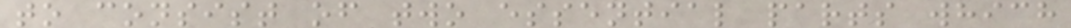to consist of two essential parts which
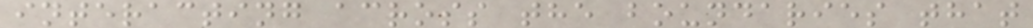interacting across the boundaries that
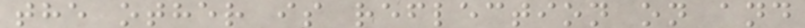the other is reflection on and
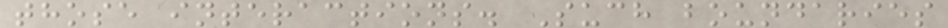those interactions. Such boundaries
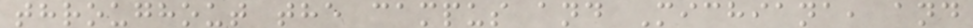throughout the campus and Michiana, and
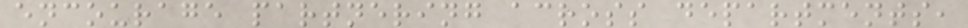encourage partnering across departments,
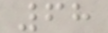68
